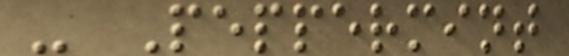- Peppermint
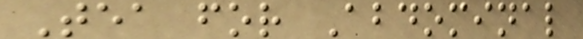Tea for Abdominal
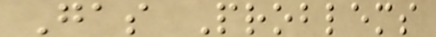Gas Problems
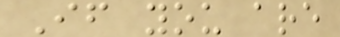If you are
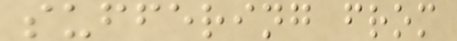suffering from
